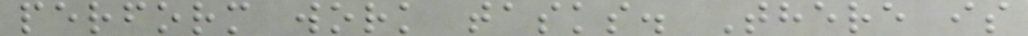perform work tasks. There is
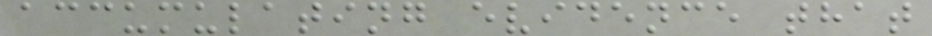accumulating evidence that
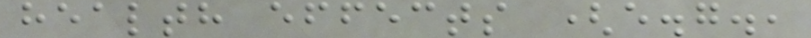health effects (e.g.,
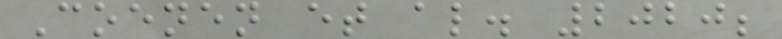Coenen et al. 2020;
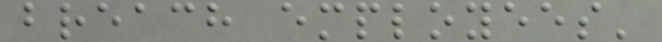breach employees'
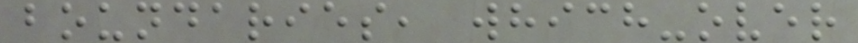boundaries, which-over
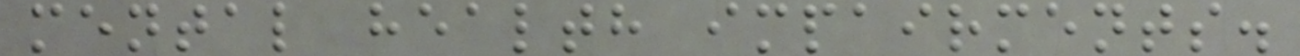mental health impairments.
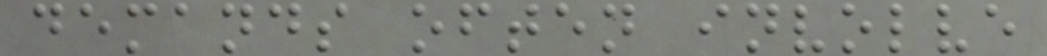demands often involve
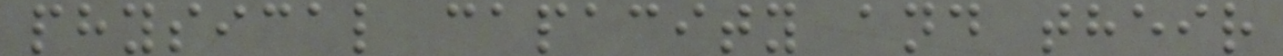physical capacity and their
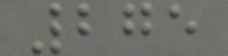275
